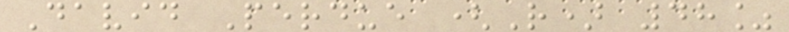David Perdue (R) 48%
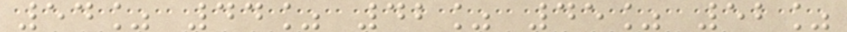54% 44% 42% 45% 52%
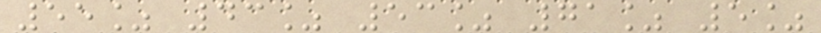55% 43% 53% 71% 5%
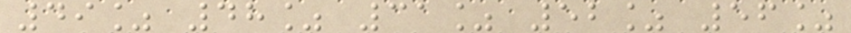49% 48% 31% 52% 56%
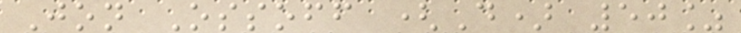Jon Ossoff (D) 50%
